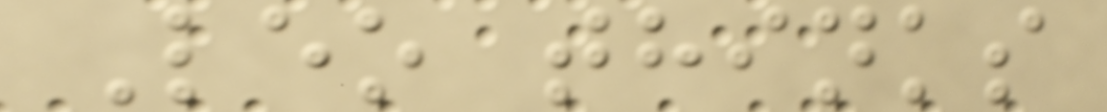Leo thinks
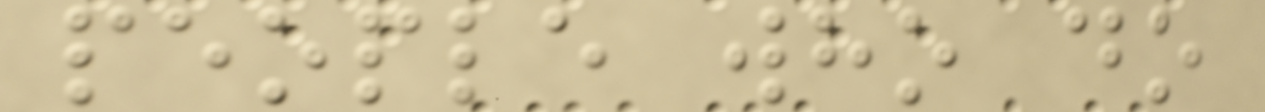people who do
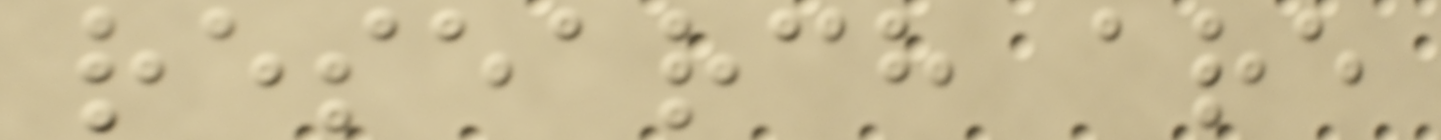research are
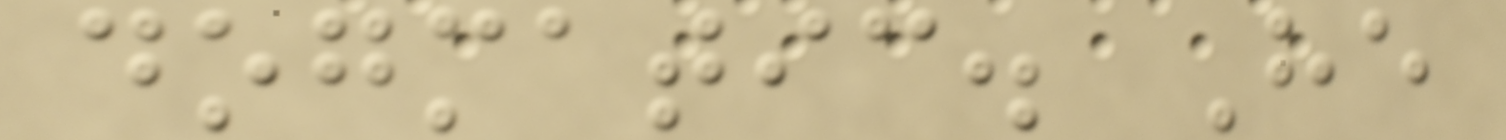dogmatic. He
